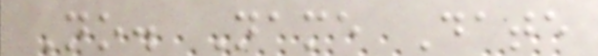No. Name Date
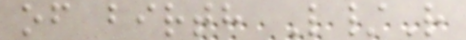of birth L/R
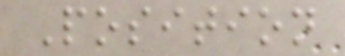Position
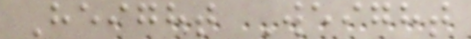Height Weight
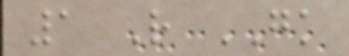1 R GK
